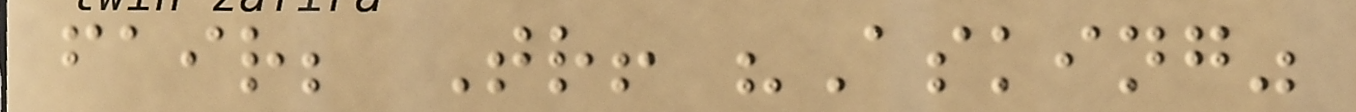fair; Tr! "Asking"
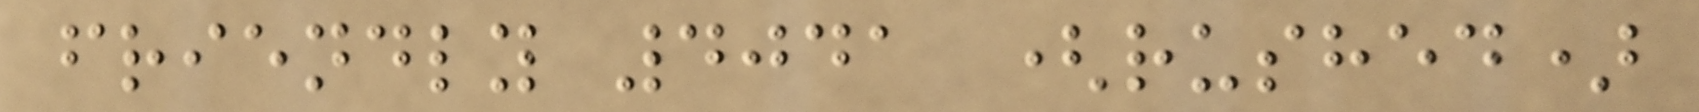friendly 4041 (rushed)
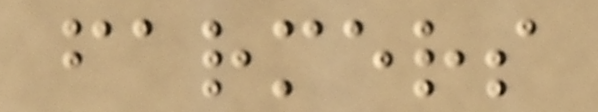farmers
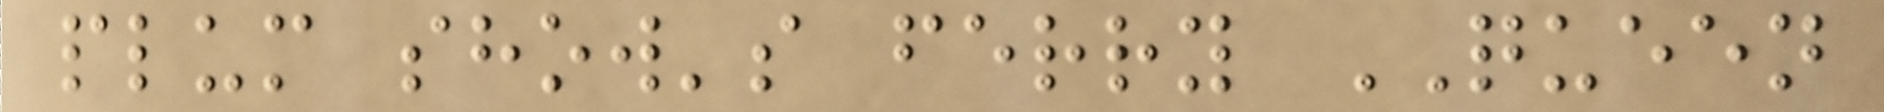plum show's ferry QUEEN
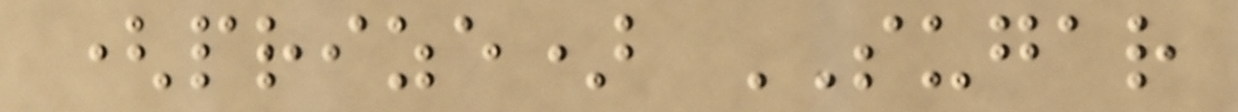(prize) SUGAR
